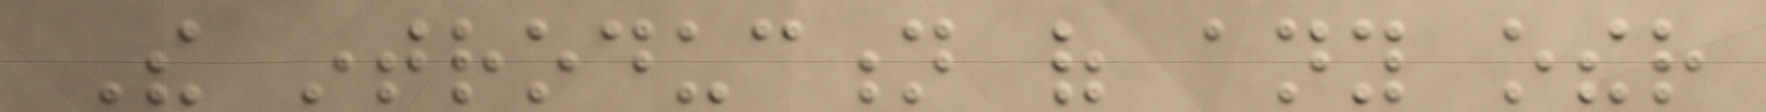The introduction of any other
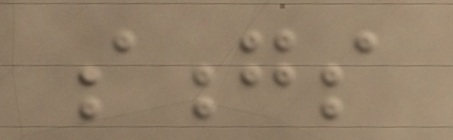songs
